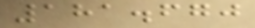181.670
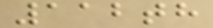112th
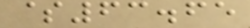$63.65
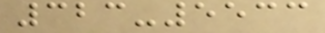323-5533
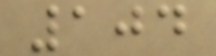104
